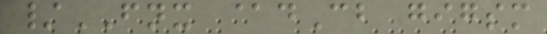/FNX @dCb gigsm
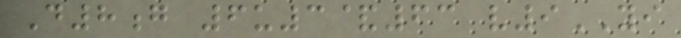D8g 6u3&63 v9YI
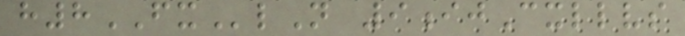h8FXlN 9ijCxllvs
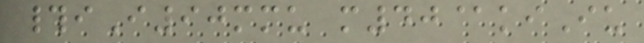#iI90mmu m40@kiIu
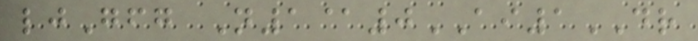ljGfg N1@0AI1DR
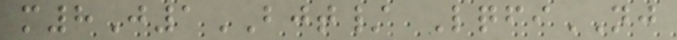m8J1BJT/ LqfiNJ
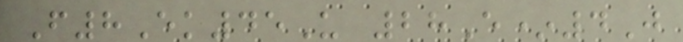F8Ek45U 28E*4J
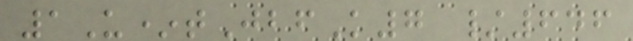1U*tJbfK7 /646
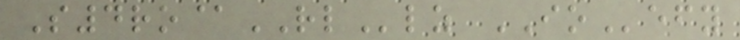S4ro@RLlz IOefy
